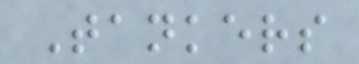Tankers
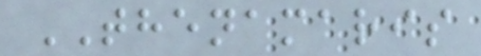THENAMARIS
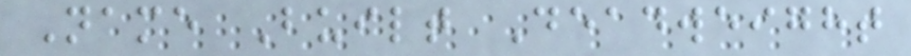Name Built Deadweight
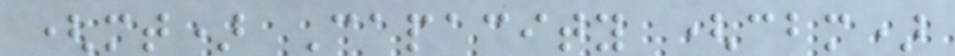(mt) Capacity (cbm)
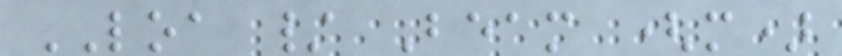LOA / Beam (m)
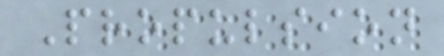Propulsion
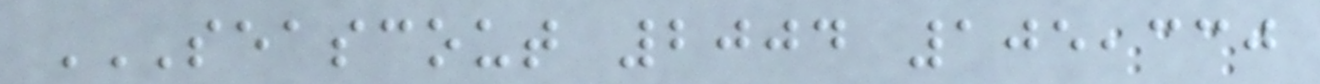SEASCOUT 2004 105,330
